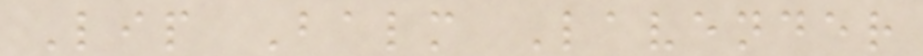Lip Balm Lavender
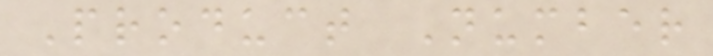Product Number
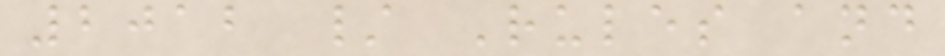2012 / Rules and
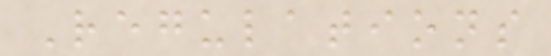Regulations
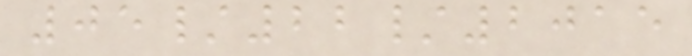05/22/2015
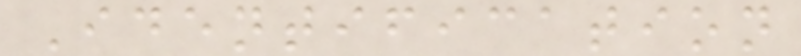Identification
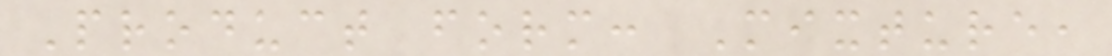Product form: Mixture,
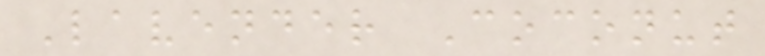Lavender Coconut
